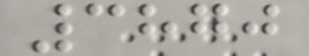3870
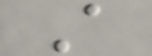A
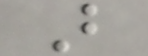B
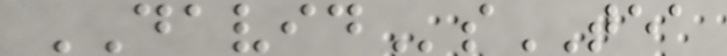DAVIDsTEA
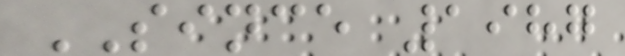SINCE 1987
